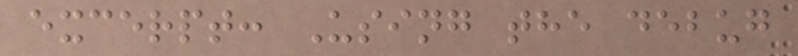excerpt: Using the debug
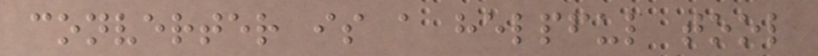converter is a helpful tool
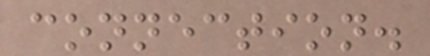connection.
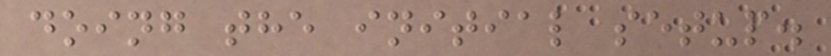doing the initial setup.
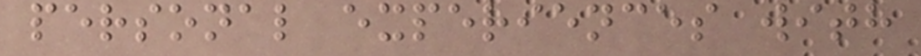personal experiences with
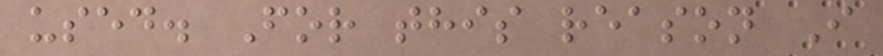used. For this reason I
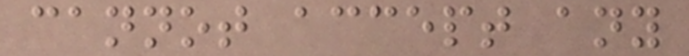cannot accept any
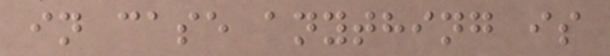in case anything is
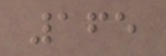165
